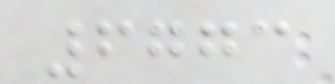6773
